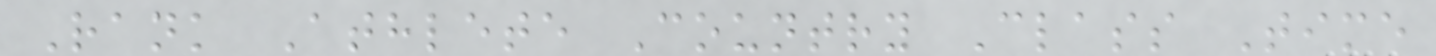Rank Athlete Country Class Time
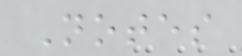Notes
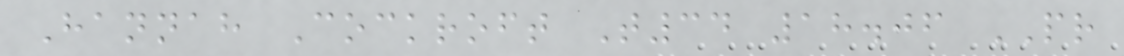Hannah Cockroft T34 18.06 PR
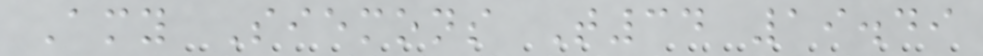Amy Siemons T34 19.49
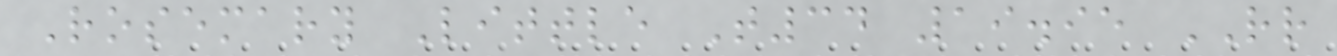Rosemary Little T34 19.95 RR
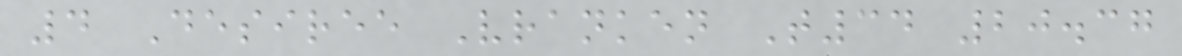4 Desiree Vranken T34 20.37
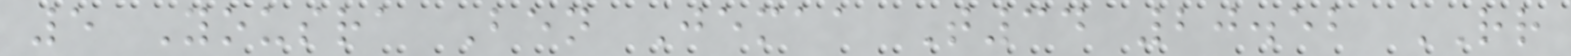5 Yousra Ben Jemaa T34 20.52 RR
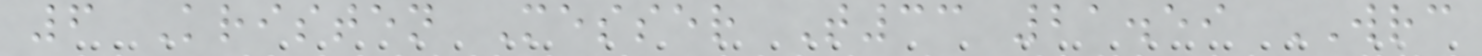6 Kristen Messer T33 21.59 WRC
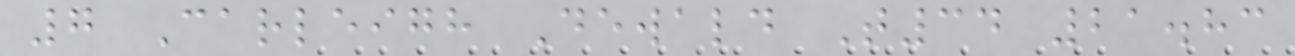7 Carleigh Dewald T34 21.83
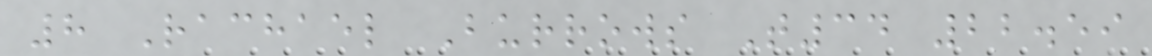8 Rachael Burrows T34 22.59
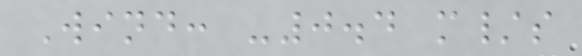Wind: -0.4 m/s
